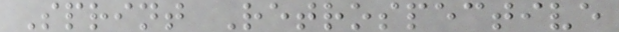Sprint Retrospective
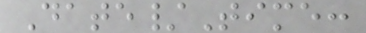Date/Time:
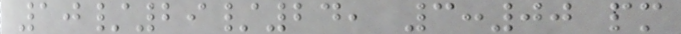10/29/24, 3:00 pm
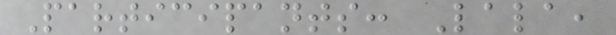Participants: Lala,
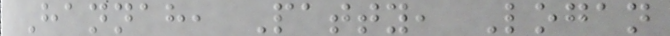Hannah, Patty, Logan
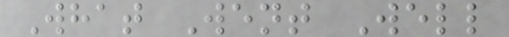What Went Well
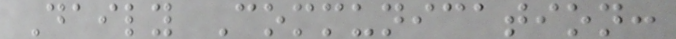Daily Communication:
